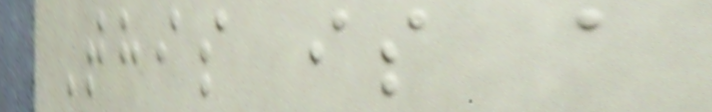This is a
